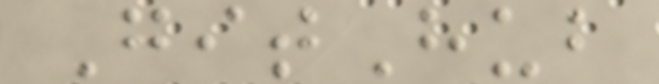GitHub
